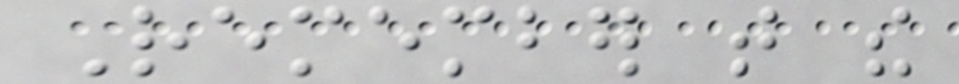Remember that the
